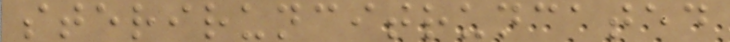steriruncitruncated
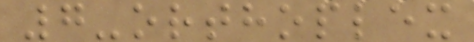7-orthoplex
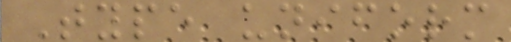Type uniform
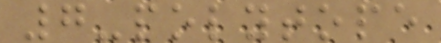7-polytope
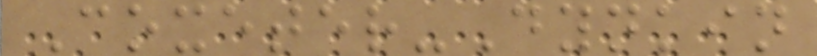Coxeter-Dynkin
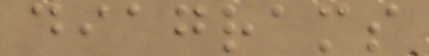diagrams
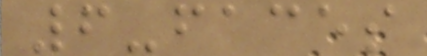6-faces
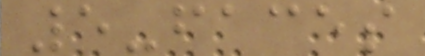5-faces
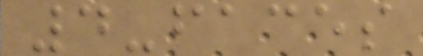4-faces
